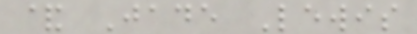& Jade Lewis
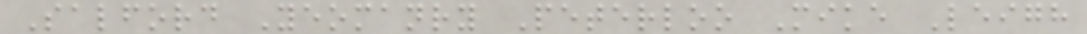Salford Yeomanry Peterloo Mike Leigh
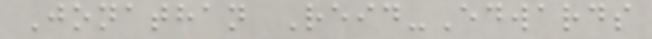Jonathan Reid-Edwards
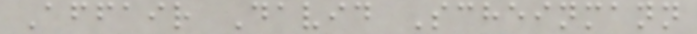Affair David Scheinmann
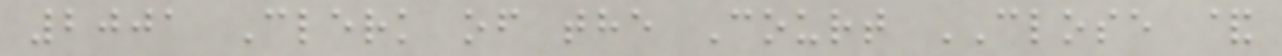2001 Clerk of the Court CLOSE &
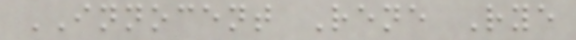INNOCENT Rene Rye
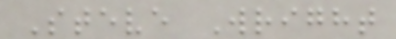Steve Wright
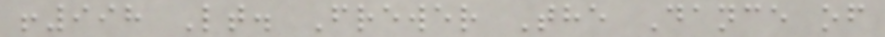!998 Lt. Frewer The Dance of
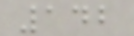142
